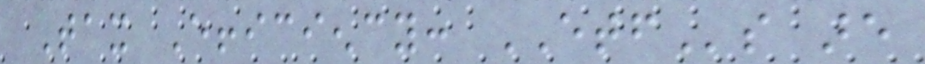Tax Efficiency: ETFs are
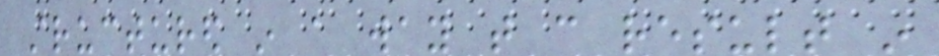structured in a way that can result in
